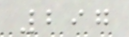297
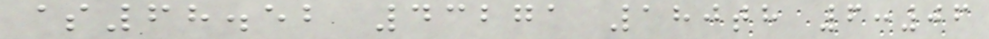$68.52 43271 180th 6:06
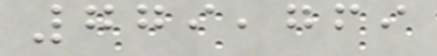779,769
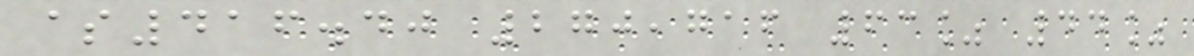$416.40 270,716 63% 44%
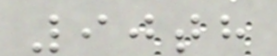90th
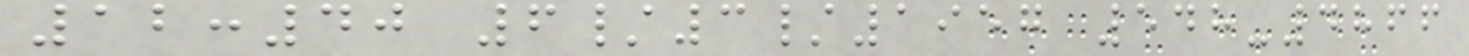12:40 6/3/1957 548-4866
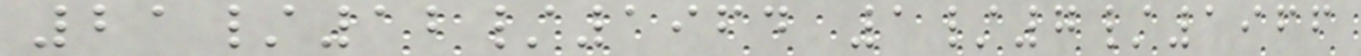21/12/1964 1/7/1966
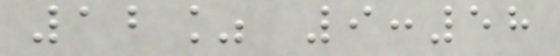12% 9:58
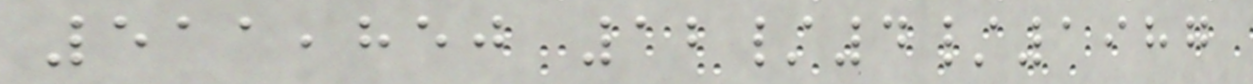511,850 12/4/1987
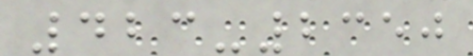423-2350
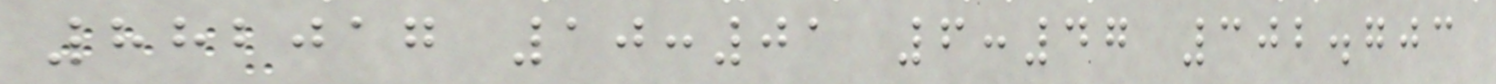882017 10:01 6:47 302.703
